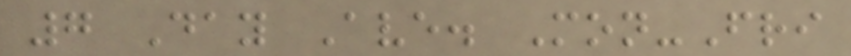7 Day Ave. Mon-Fri
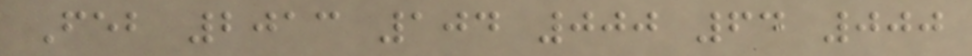Feb 2013 104 000 64 000
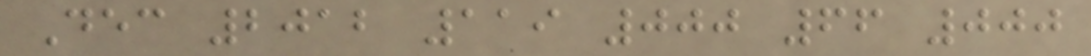Dec 2012 119 000 66 000
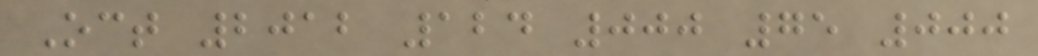Oct 2012 124 000 75 000
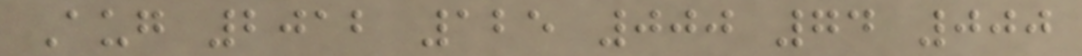Aug 2012 125 000 74 000
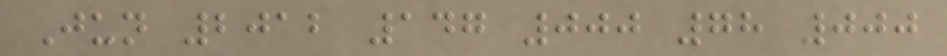Jun 2012 147 000 78 000
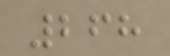268
